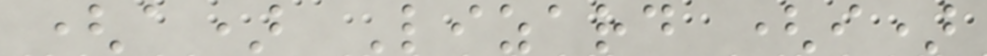(a) Lizard (i)
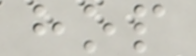hop
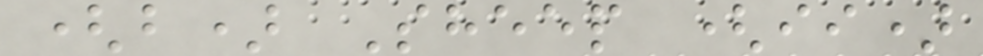(b) Sheep (ii)
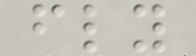fly
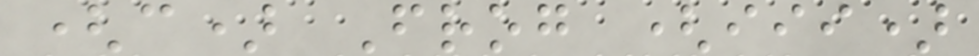(c) Frog (iii)
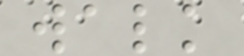walk
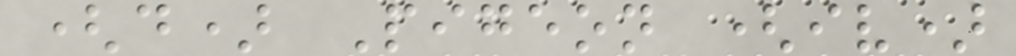(d) Pigeon (iv)
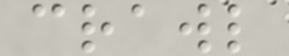crawl
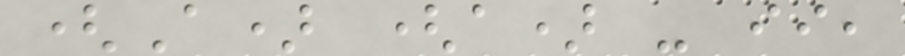(A) (a) - ii,
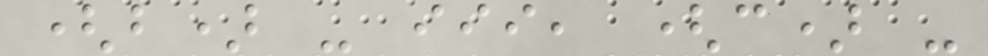(b) - iii, (c) -
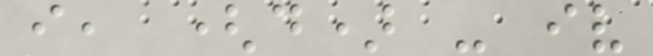i, (d) - iv
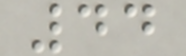44
